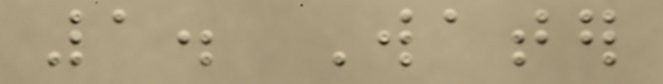1. Water
